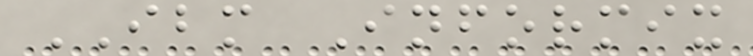IBM Informix
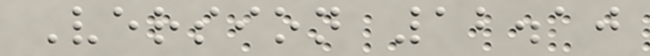Version 12.10
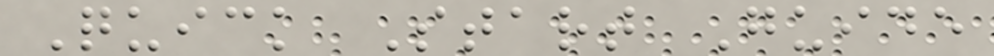Quick Start Guide
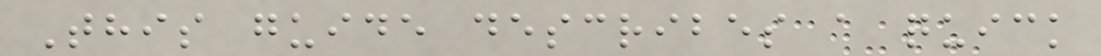This guide describes a quick
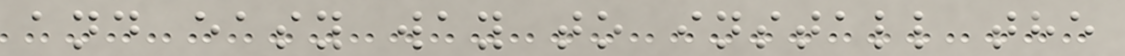and easy way to install the
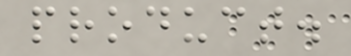product.
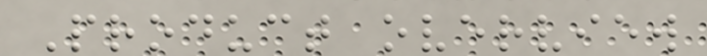Product overview
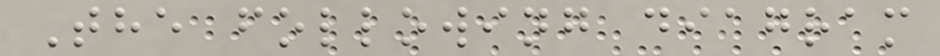The following diagram
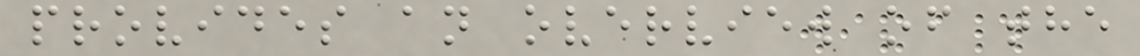provides an overview of the
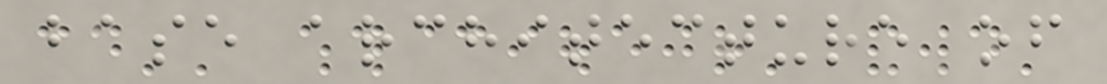base architecture of
